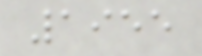1955
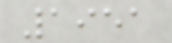1951
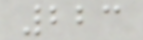223
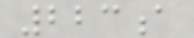223a
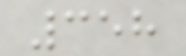358
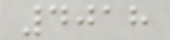4018
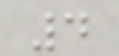4
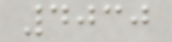4030
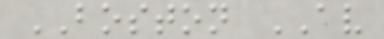BOSTON AV
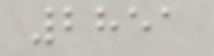2851
